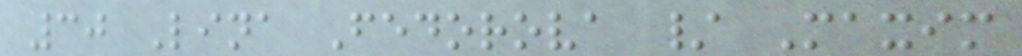30 Lina Fedorova / Maxim
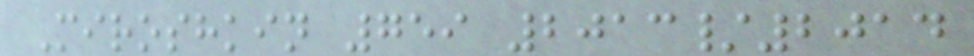Miroshkin 759 2013/2014
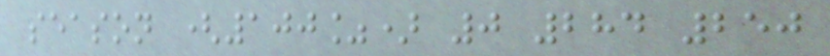season (100%) 0 284 250
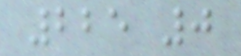225 0
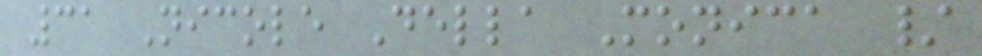31 Nicole Della Monica /
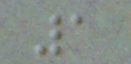1
